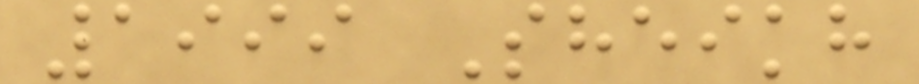1999 Sheikh
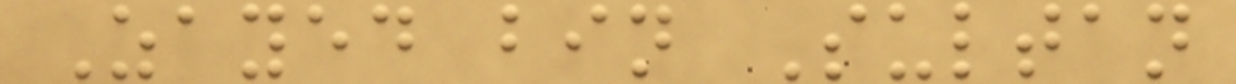Zayed bin Sultan
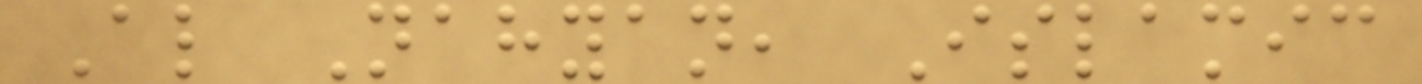Al Nahyan, Islamic
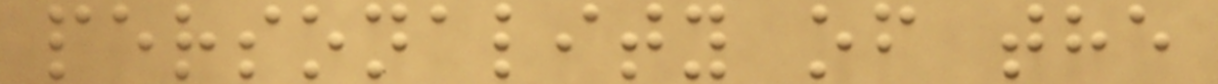personality of the
